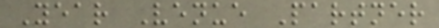Year Venue Partner
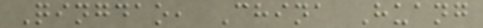Qingdao, China Huang
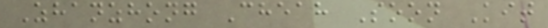Zhanzhong Cheah Soon Kit
